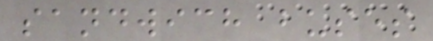sandwich buses
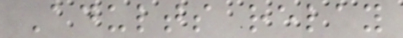Adults relay
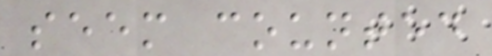seem counted
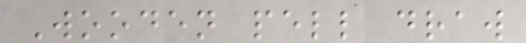Wooden pell draw
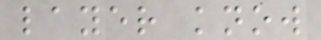layer know
